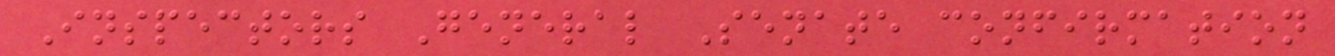Inspectors General Senate confirmation
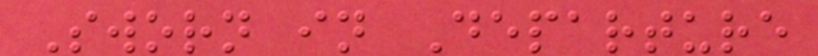Sworn in Departure
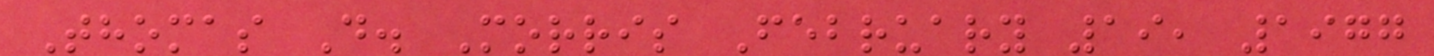Thomas D. Morris February 19, 1977
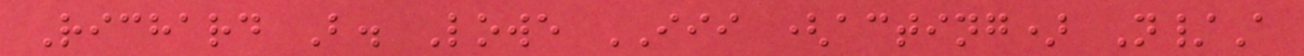Richard B. Lowe III (acting) N/A
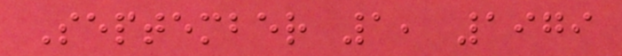September 1, 1979
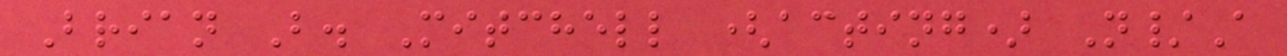Brian B. Mitchell (acting) N/A
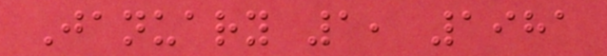January 1, 1981
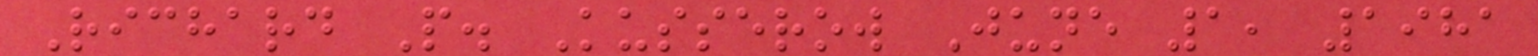Richard P. Kusserow June 1, 1981
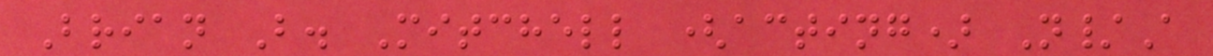Brian B. Mitchell (acting) N/A
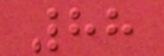88
